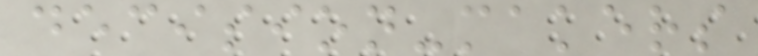decision-makers
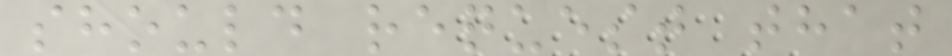should request that
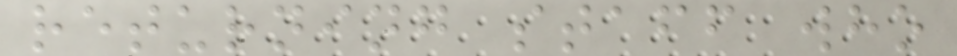returning staff who
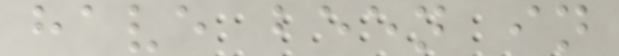have been in
